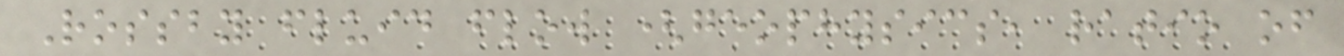Rossby fluid flow (geophysics, ratio of
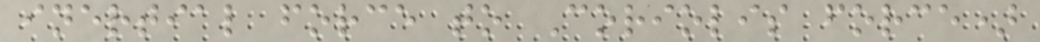inertial force to Coriolis force)
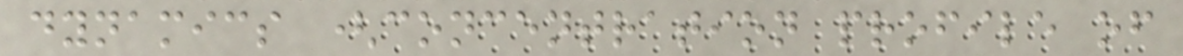dynamics (concentration profile of
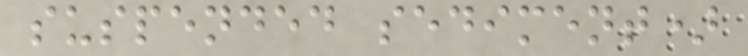suspended sediment)
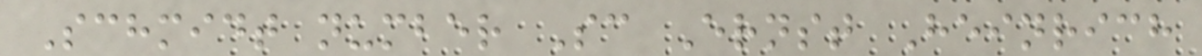Schmidt number Sc Ernst Heinrich
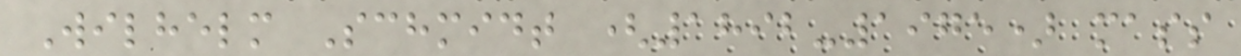Wilhelm Schmidt (1892-1975) mass
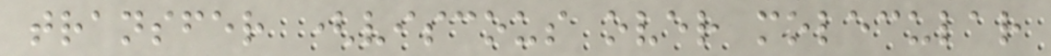transfer (viscous over molecular
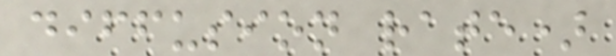diffusion rate)
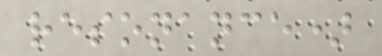resonance)
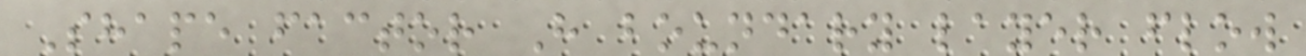Shape factor H boundary layer flow
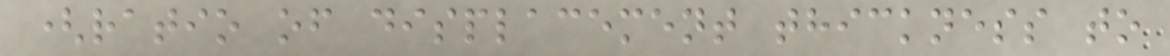(ratio of displacement thickness to
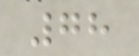78
